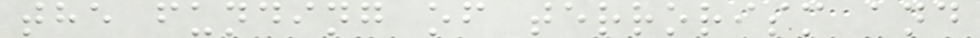the funding of terrorism and
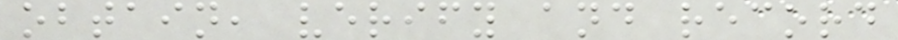obtain, verify and record
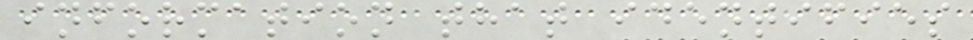information that identifies
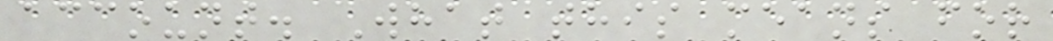account. What this means for
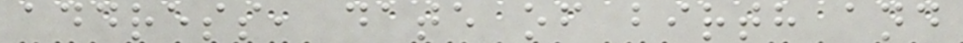address, date of birth and
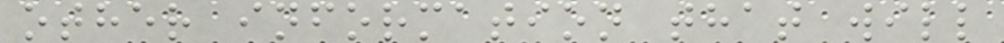other information that will
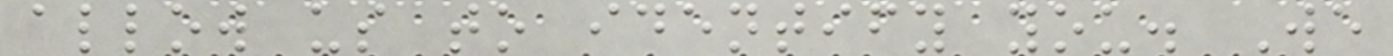allow us to identify you. We
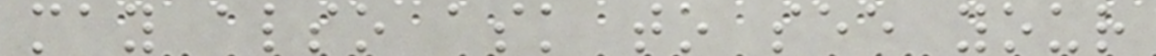may also ask to see your
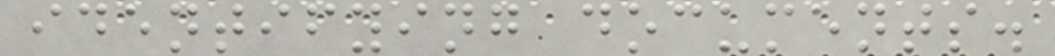identifying documents.
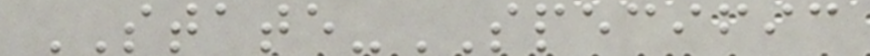STATE-SPECIFIC
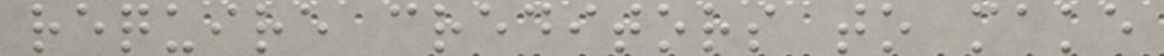require creditors to make
